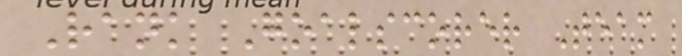Rank Goalscorer Team
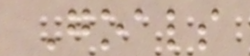Goals
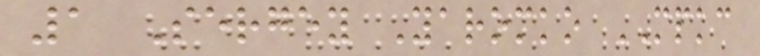1 Sergey Yaromko MPKC
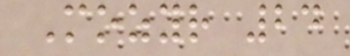Mozyr 24
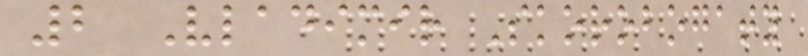2 Vladimir Skorobogaty
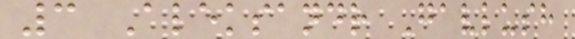3 Aleksandr Gavlush
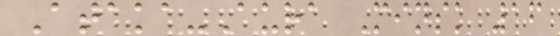Ataka-Aura Minsk 16
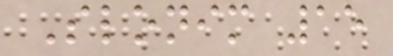Slonim 15
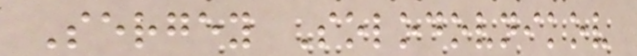Sergey Solodovnikov
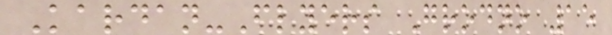Kardan-Flyers Grodno 15
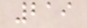219
